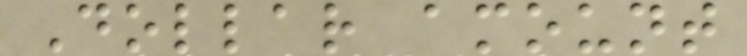Dollar amount
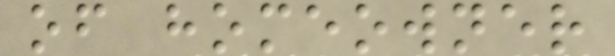of homeowner
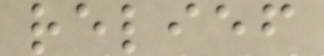relief
